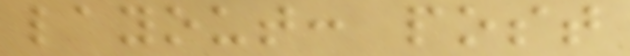layout: post
